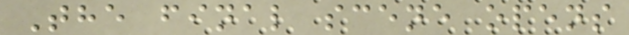The final scene opens
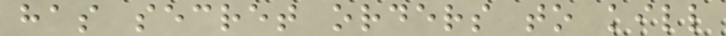has secret orders to kill
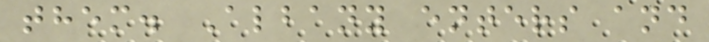them. Albany enters and
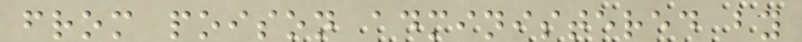from poison administered by
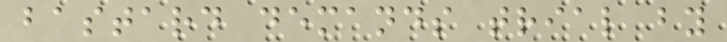bastard demands trial by
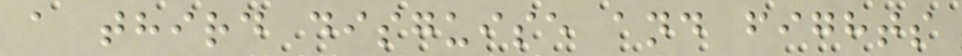a third disguise and fights
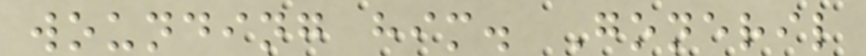wounding him. Goneril
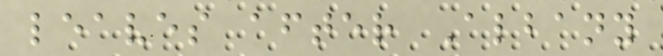leaves after Albany
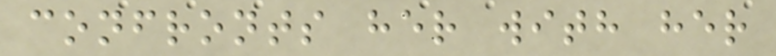confronts her with her
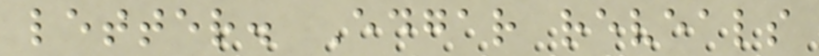letter. Edgar reveals
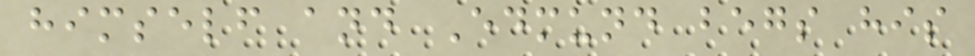himself and Edmund begs his
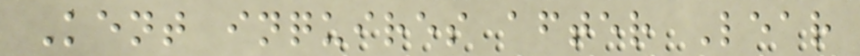Kent inquires after Lear
